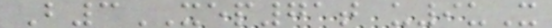B3XEP71t u9uX
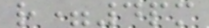r=4pm
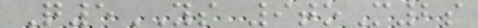Q5YS 9toM2s
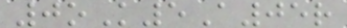0oK5A05r
